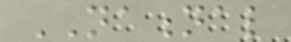NATIONAL
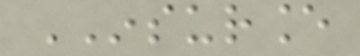INSURANCE
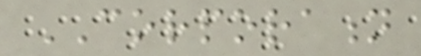CORPORATION
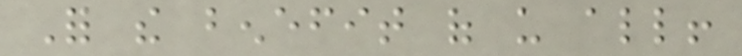For the benefit of us all!
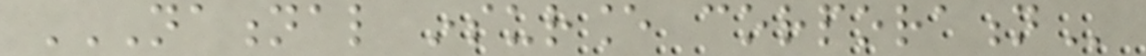NATIONAL INSURANCE CORPORATION
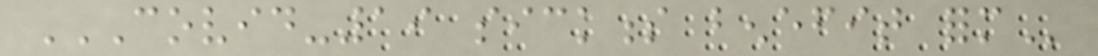COVID-19 SICKNESS BENEFIT FORM
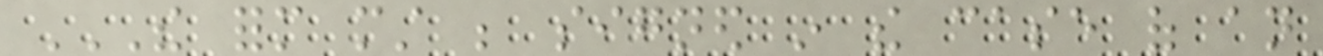THE FORM MUST BE SIGNED IN THE CASE OF AN
